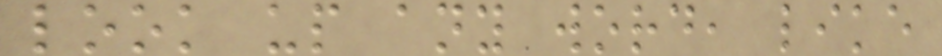look up any word, like
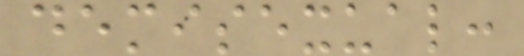demisexual:
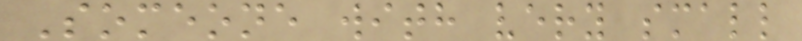Someone with very small
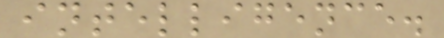intelligence.
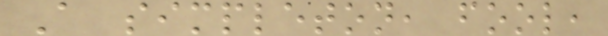A simpleton, fool,
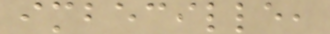imbecille,
